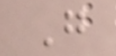G
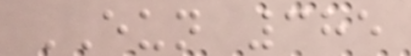EUN 385
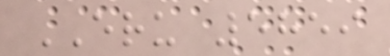ERU 5859
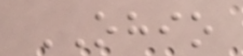OHIO
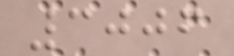3006
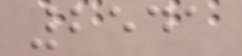2541
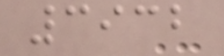3932
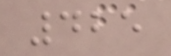425
